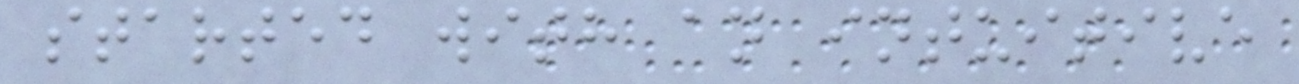started with an intuitive
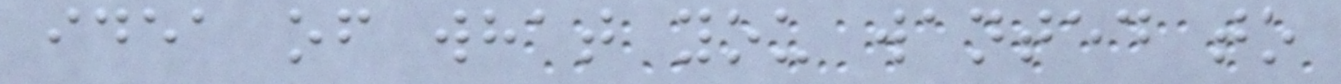idea of what you wanted to
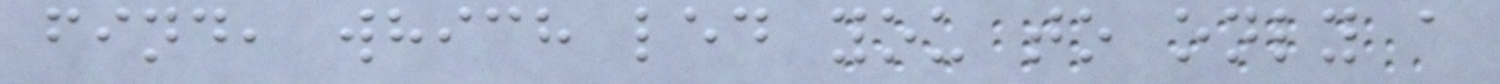find, which led you to only a
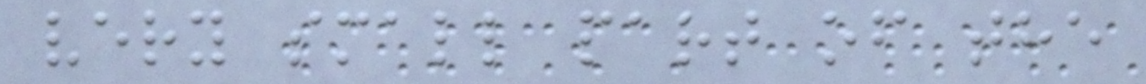very small part of the
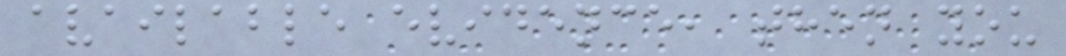available evidence, then you
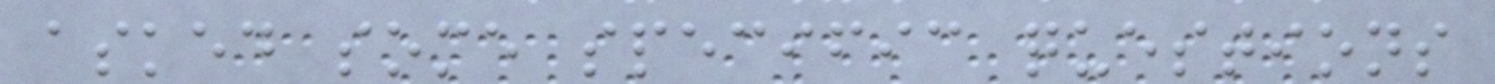asked some specific questions
